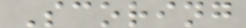Scoring
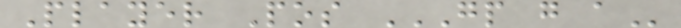Player Pos GP G A
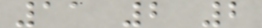11 2 2
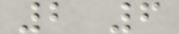2 6
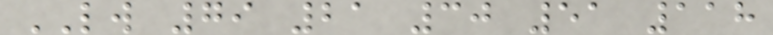LW 79 21 30 51 118
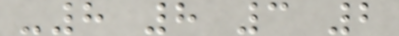-8 8 3 2
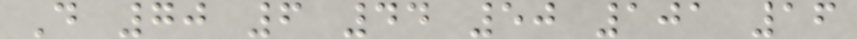D 70 6 44 50 101 16
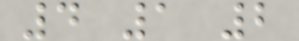4 1 2
